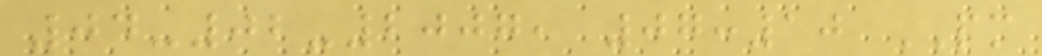04-02-2007, 07:10 PM
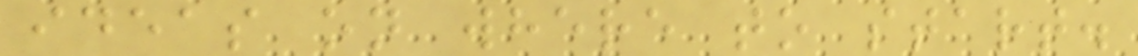ideas on where to start.
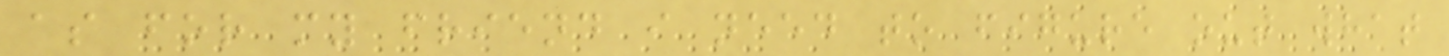as for my friend i need to figure out what
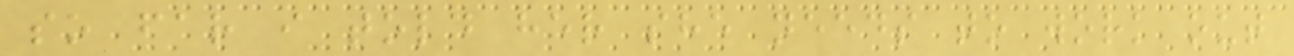so far i told her she needs to work out
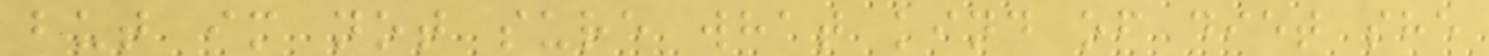but im not sure what kind of diet she
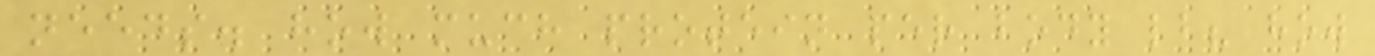needs. how much protein per body lb? how
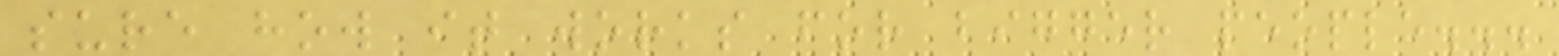sure how it works for bigger people...
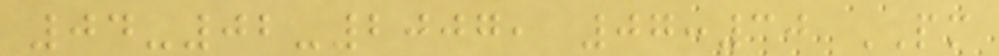04-02-2007, 07:30 PM
